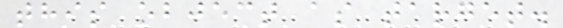this object as target.
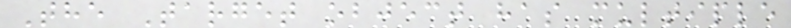The Target object has multiple
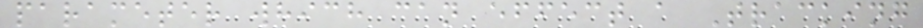parameter which can effect a Tracking
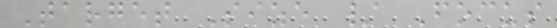Target Size / Focus
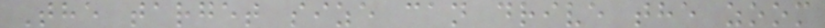The target size can drive the zoom
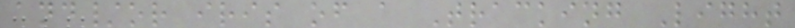and/or iris of a Tracking Light
